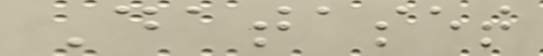Dataset
